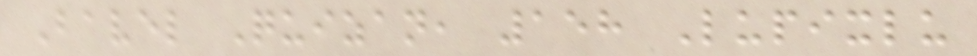Bavel Quizan, 158 Lupixlu
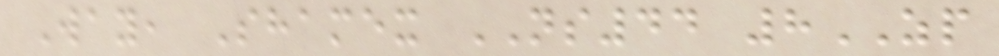Way, Shamex NS44 8ZP
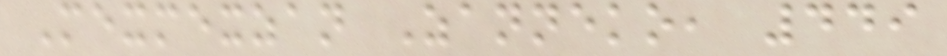Mexmexzan Zanneko, 449
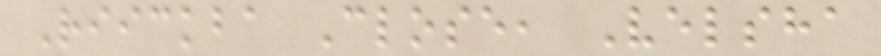Riickba Close, Velsha
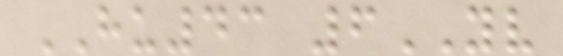HU43 6YV
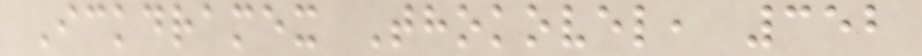Ickdramex Thokovel, 352
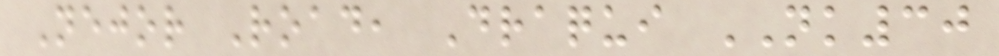Nejor Road, Draqui NK30
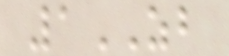1ZB
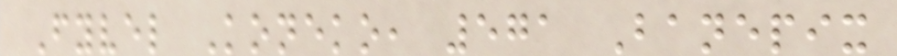Fyvel Koneko, 571 Banepix
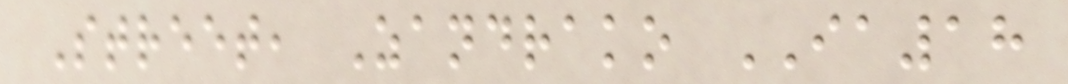Street, Zandrako IA18
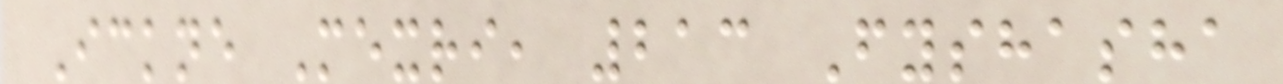Ickne Mexri, 213 Fyshasha
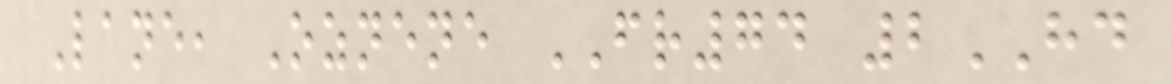Lane, Oznene FR74 2HD
